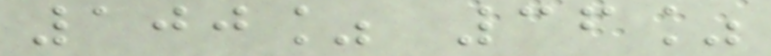100% 36%
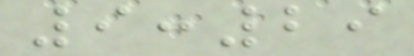9:29
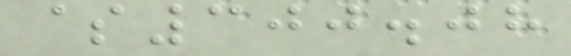$300.08
